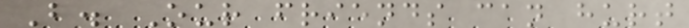B. Our friends can hurt
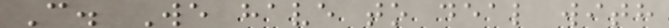C. We have to deal with
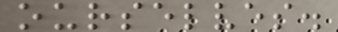ourselves.
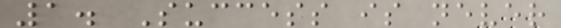1. Success is never
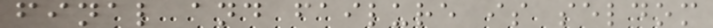final and failure is seldom
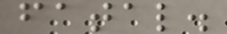fatal.
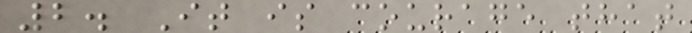2. It is courage that
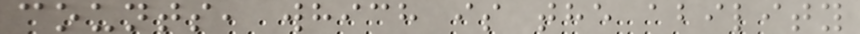counts, which is the ability
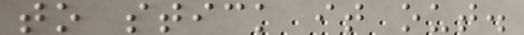to stick it out.
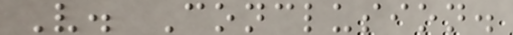V. Conclusion.
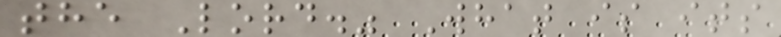the Lord." What is its
